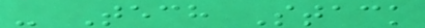- Tech Stack
